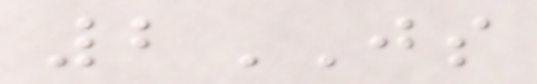2JS
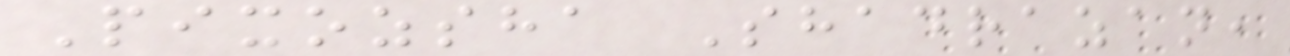Pixozsha Shadrazan,
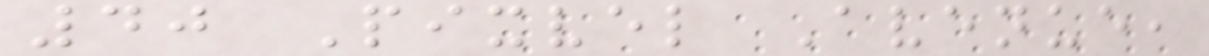40 Pixvel Avenue,
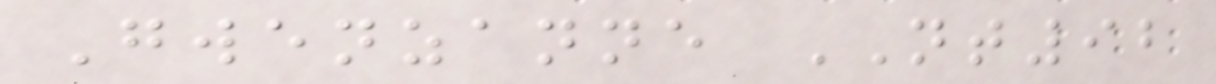Gwenzanne NT92
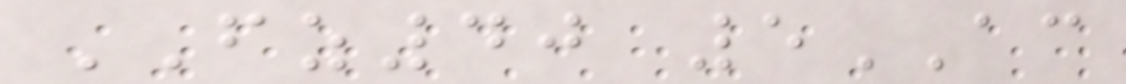FZ40 5AC
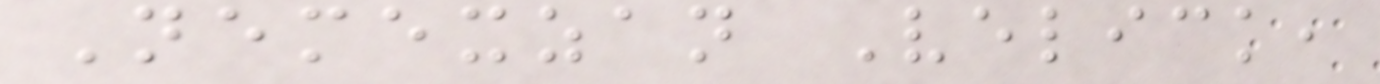Nemexzan Velick,
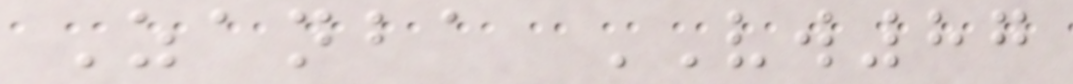Zanba VW87
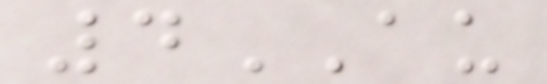4AU
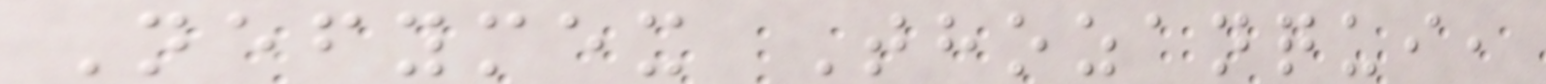Nefymex Thozanqui,
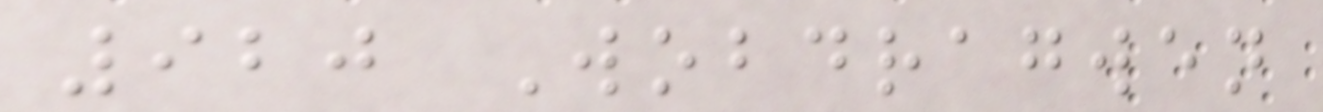920 Wobdragwen
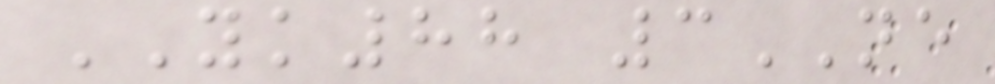YK88 3NE
